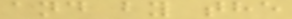and by the
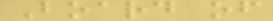Board of
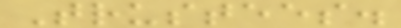Trustees.
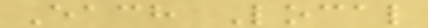Each Local
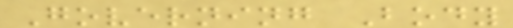Governing Body
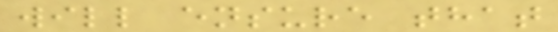will ensure that
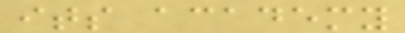its academy
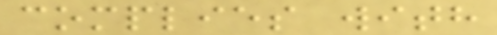complies with
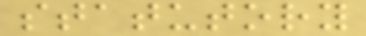statutory
